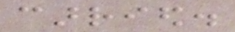carried.
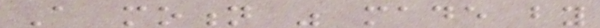A motion was made by
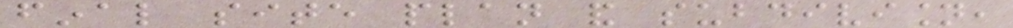final site plan and subdivision,
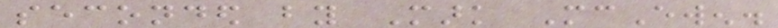seconded by Mark McEwen.
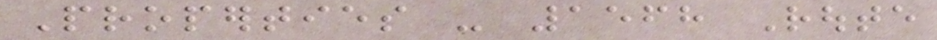Properties - 1568 Route
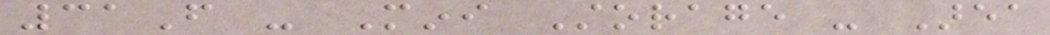31F - Mini Storage - Area
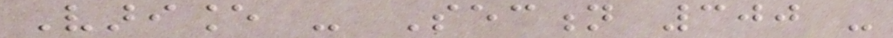Variance - Section 300 -
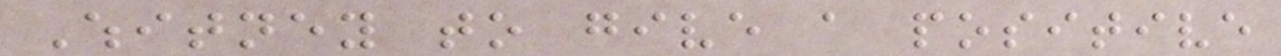Whitney to give a positive
